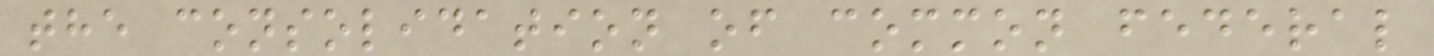the consolidation of common federal
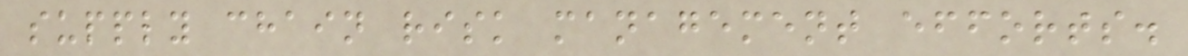supply chain risk management efforts.
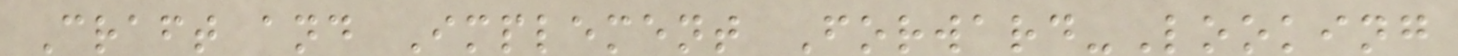Craft and Implement Forward-Looking
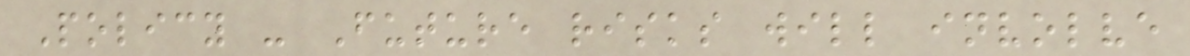Policy - Future risks will involve
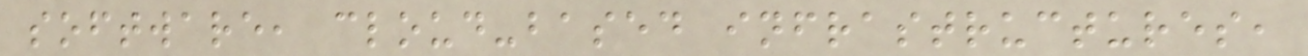software, cloud-based infrastructures,
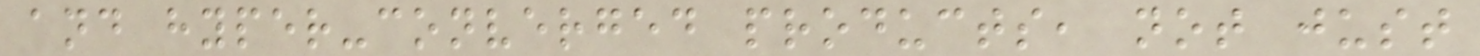and hyper-converged products, not just
